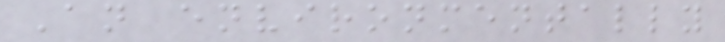An environmentally
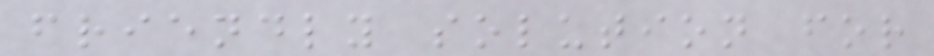friendly solution for
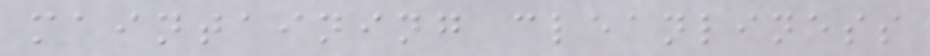maintaining cleanliness
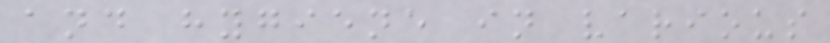and hygiene in various
